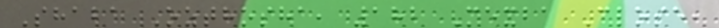Shaba Ozthosha, 182 Mexba Close,
